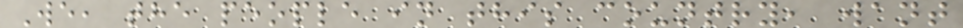We, the people in this country, want
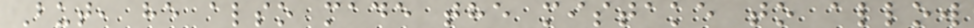But, he also made the mistake to allow
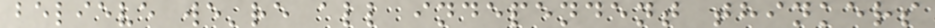believe we're all independent thinkers
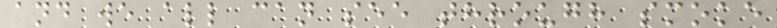and we all can see through smoke
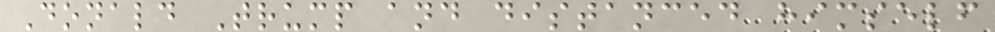Donald Trump and distanced himself
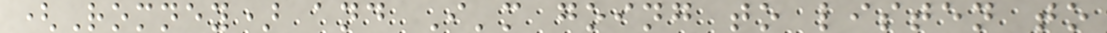(Romney) and I'm going to listen to
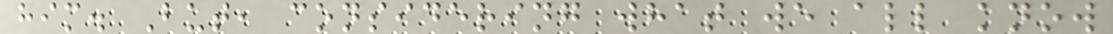him. But, considering what we all know
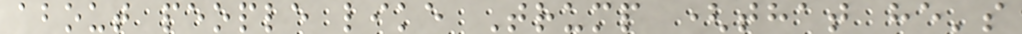about people like Trump (that he's
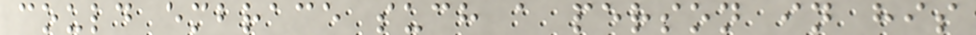could embrace such a person in his
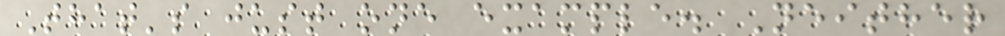That's just one example. Neither
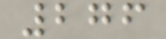276
